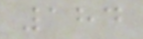184
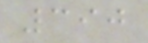390
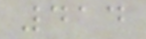414
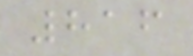816
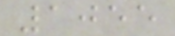1055
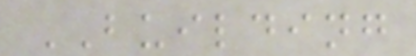BUILDING
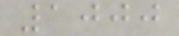1000
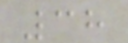38
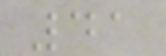41
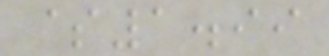$1.99
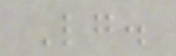Lg.
